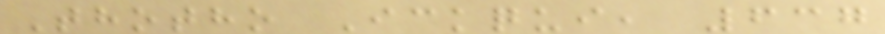Thotho Ickqui, 637
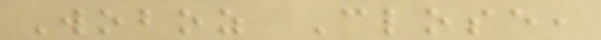Woboz Close,
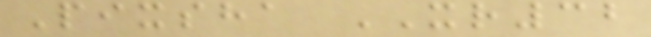Pixsha XR32
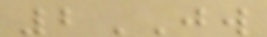2JW
